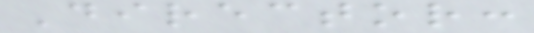Director:
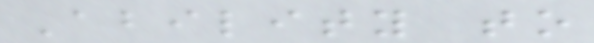Ability to
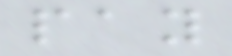pay
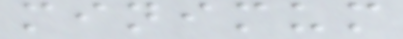minimum
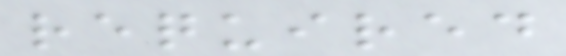required
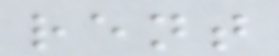rent
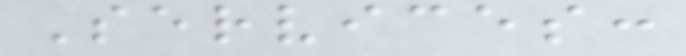Services:
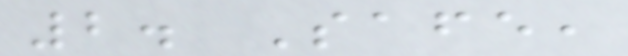2. Safe,
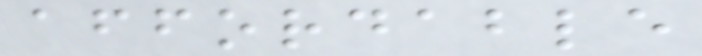affordable
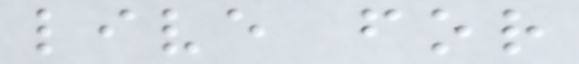live for
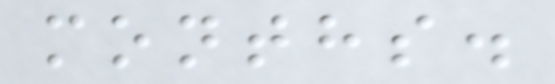months.
